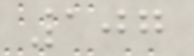107
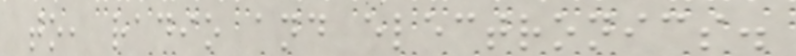to, radio and electronics.
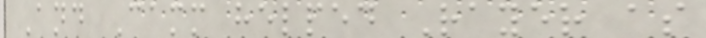And Camm helped Rayer as
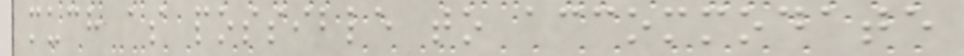much as possible to accommodate
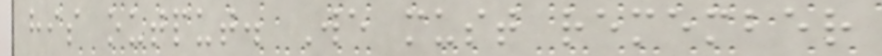his output. We must remember
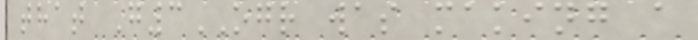that G3OGR was making a
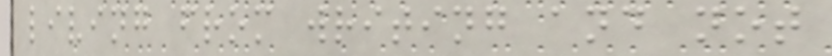living from writing and not
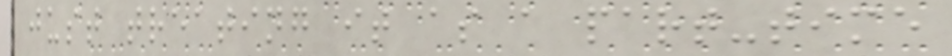just treating it as a part-time
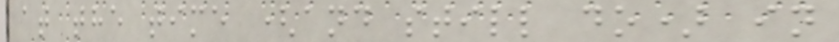at the time (and still do) in
